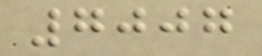7007
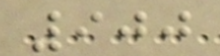900
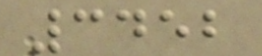3452
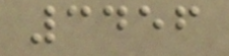3456
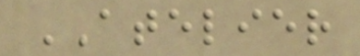ATELIER
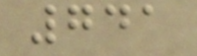741
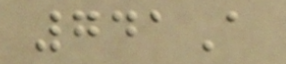741A
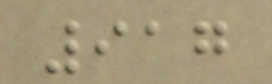917
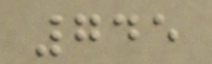745
